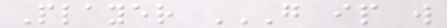Player G IP W
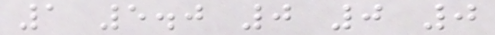1 5.0 0 0 0
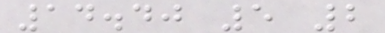14.40 5 2
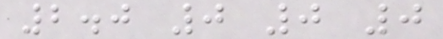2.0 0 0 0
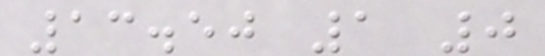13.50 1 0
